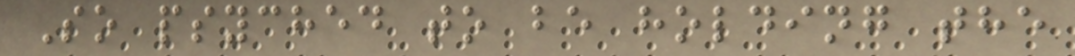So psyched to be holding the
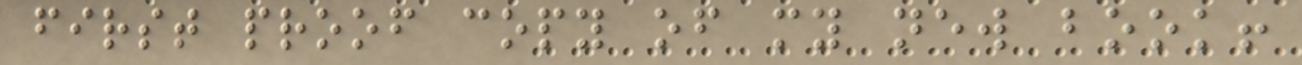first proof copy of my new book!
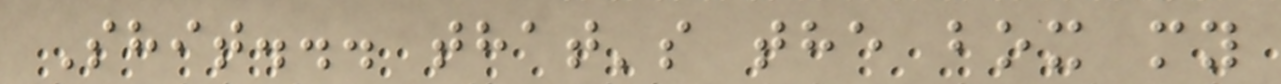Shit... that's the box my
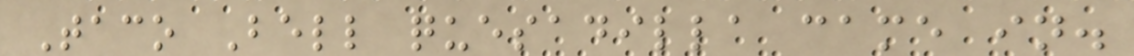Taco Bell quesadilla came in.
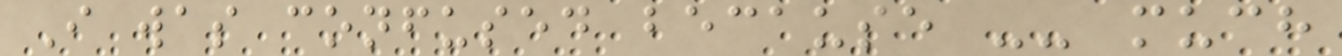I was confused because -- much
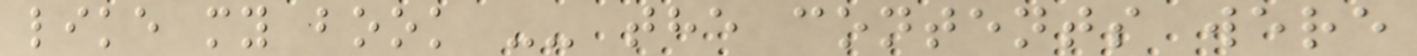like my book -- the contents were
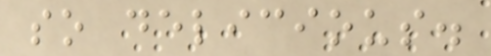so delicious.
